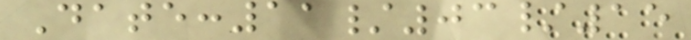Date:11/03/15
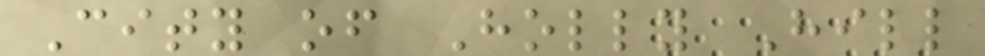City of Holly Hill
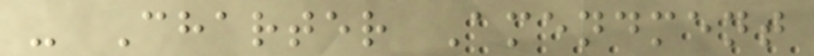- Charter Amendment
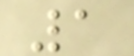1
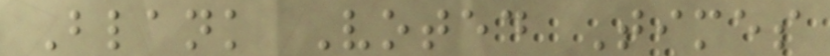Blank Voted Times
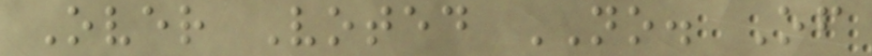Over Voted NO. Of
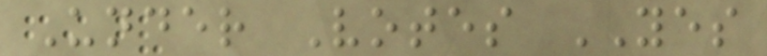Under Votes YES
